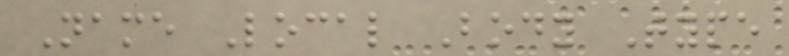Name Local Body Type
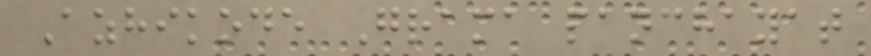Azhikode Grama panchayat
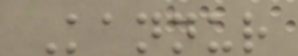Kannur
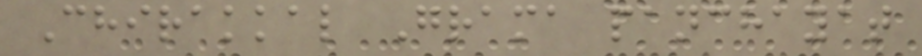Chirakkal Grama panchayat
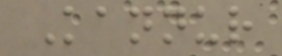Kannur
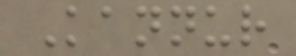Kannur
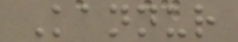Kannur
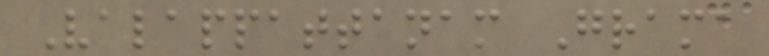Valappattanam Grama
